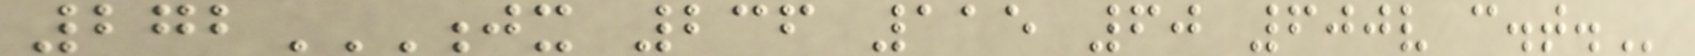272JX 236 115 60 600V C.T.
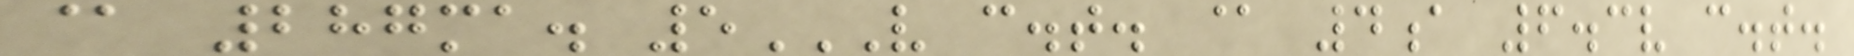@ 287ma. 5V C.T. @ 4A 6.3V C.T.
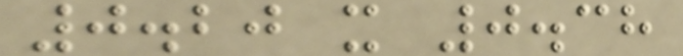0.20 x 0.38
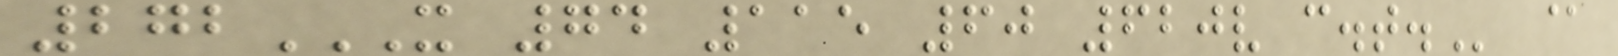272X 74 115 60 620V C.T. @
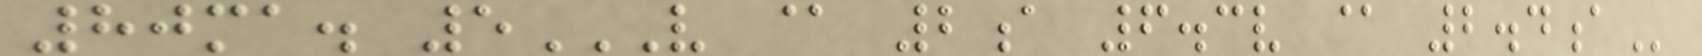80ma. 5V @ 2A 6.3V @ 2.4A
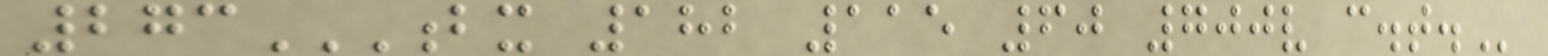273BX 182 115 60 700V C.T.
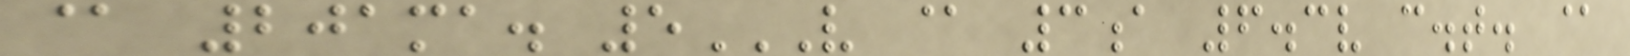@ 201ma. 5V @ 3A 6.3V C.T. @
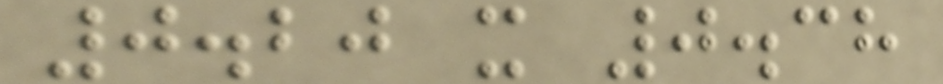0.20 x 0.38
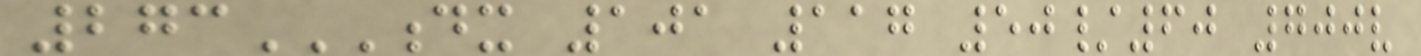273DX 101 117 50/60 700V
